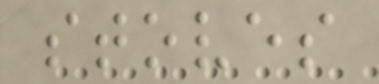stoves
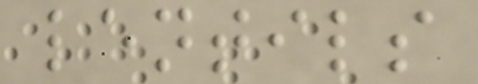lentils
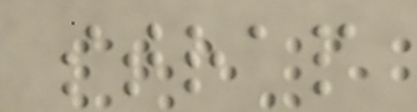strap
